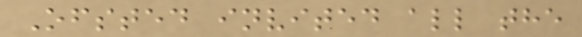Ofsted invited all the
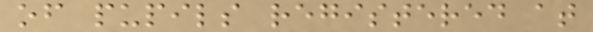of pupils registered at
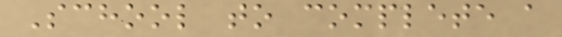School to complete a
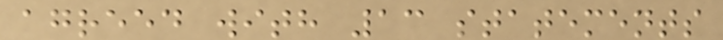agreed with 13 statements
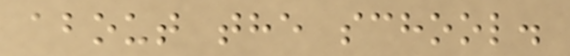about the school.
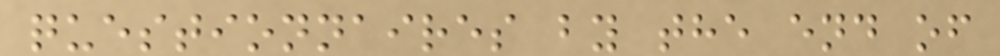questionnaires by the end of
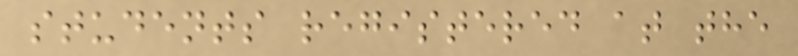students registered at the
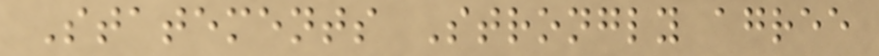Statements Strongly agree
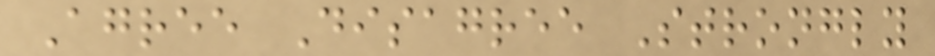Agree Disagree Strongly
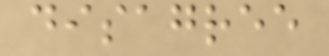disagree
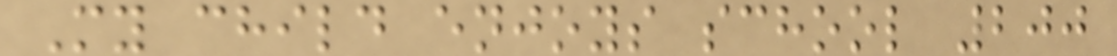My child enjoys school 200
